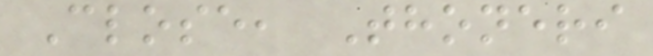Close, Thoneri
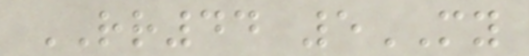RR44 5MY
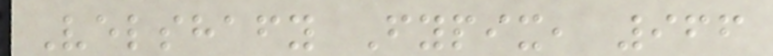Velshafy Fypix, 966
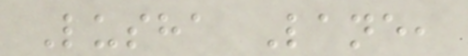Lusha Lane,
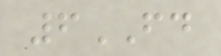6FD
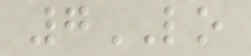7LO
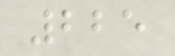225
